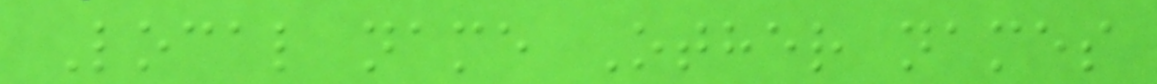Local name Other names
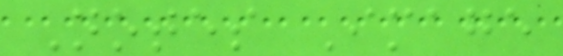Notes Image
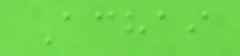Achai
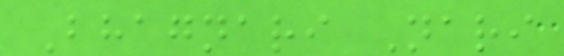Bhagnari Nari
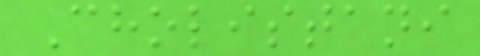Cholistani
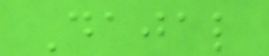Dajal
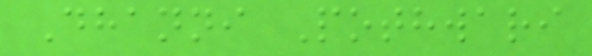Dhanni Pothwari
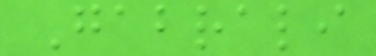Gabrali
